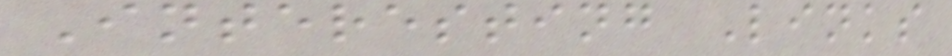Interesting Links
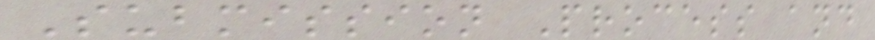Submission Process and
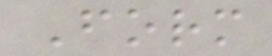Form
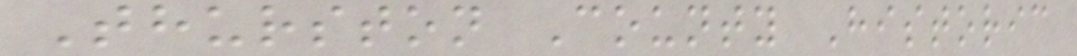Thurston County Historic
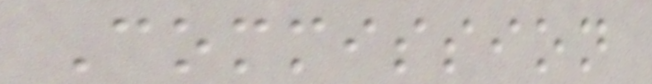Commission
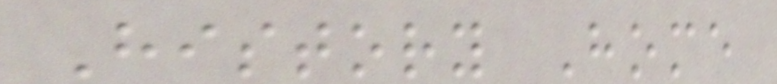History Home
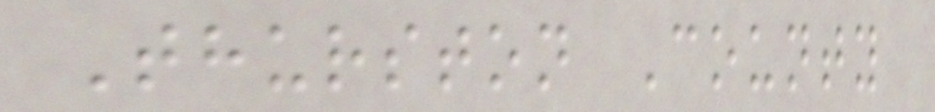Thurston County
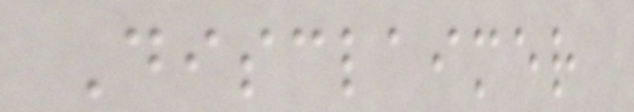Disclaimer
